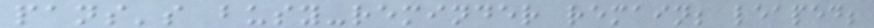pans's busy-reminder remain; leaped;
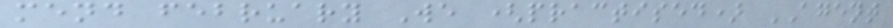mend february We (practised) AGENT
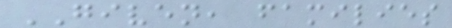GIVEN, families
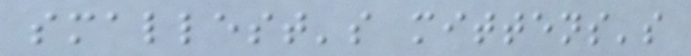smallest's mittens's
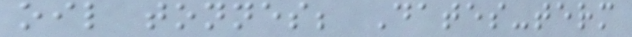oil tonnes; Dates-term
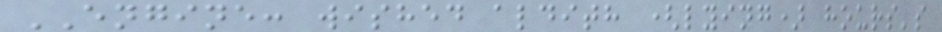ENGINE: wished aldith (lying) hours's
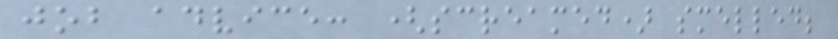job advice: (screamed) smelled;
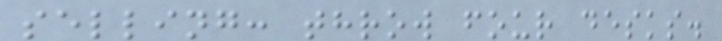selling: throw four desks.
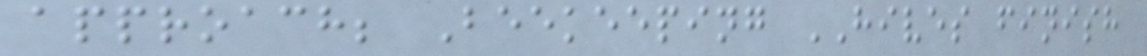approach; Beekeeping HIVES finish
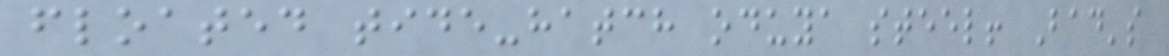floated tide-hatch oduya steel! Bad's
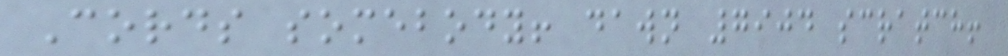Cords somebody! dawn 7904 scratch!
